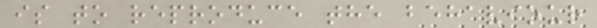is to reproduce the behaviour
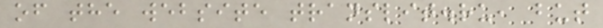of the website translit.ru, but
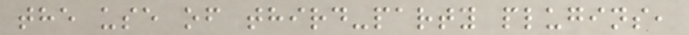the use of third-party plugins,
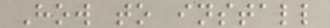How to install
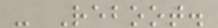- Reboot.
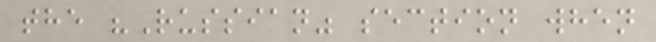the "Russian" section when
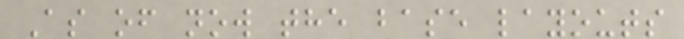As of now the base layouts
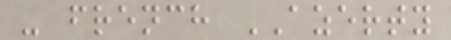- french AZERTY
